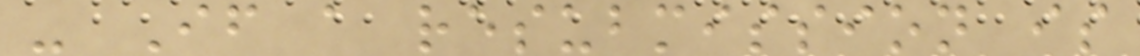- If a resubmission is
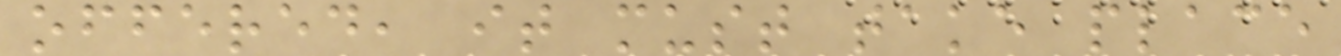offered, it must take place
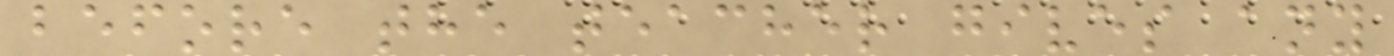before the teacher gives any
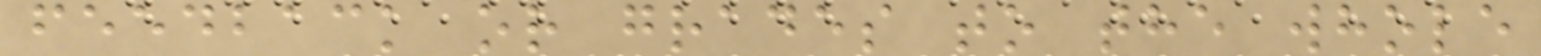feedback or grades to the whole
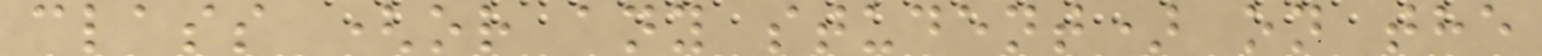class (or any student) on the
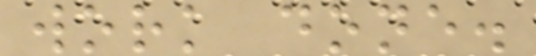work done.
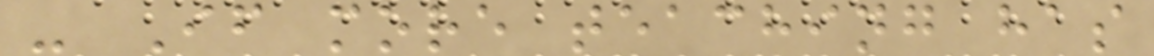- If more teaching has
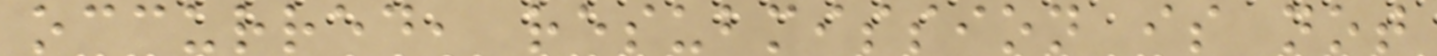occurred, resubmission is not
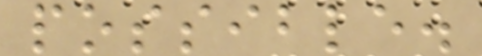possible.
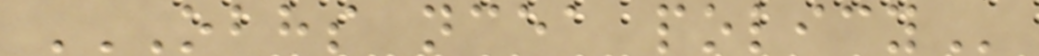OBHS NCEA POLICY
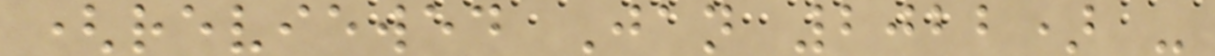(reviewed Jan 2022) -
